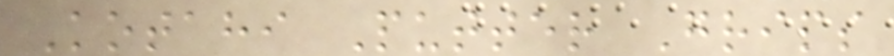Kotahi Putter Grips
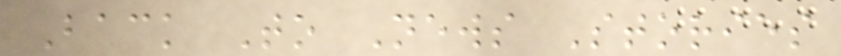Back To News Stories
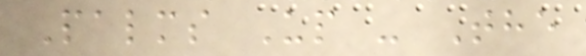Palms Up - The
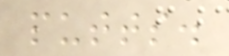putts.
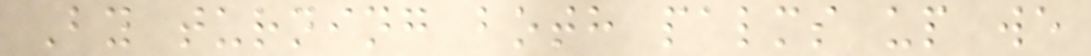By turning both palms up we
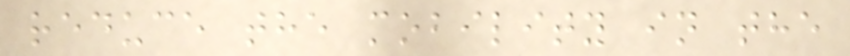reduce the mobility in the
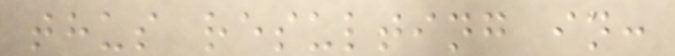thus resulting in:
